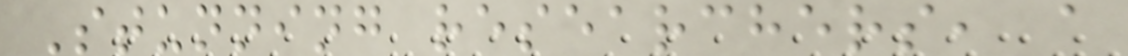Stunning researchers, a
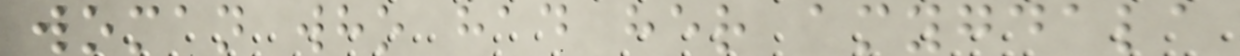woman who had her amygdala
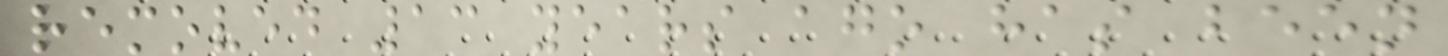removed 13 years ago has been
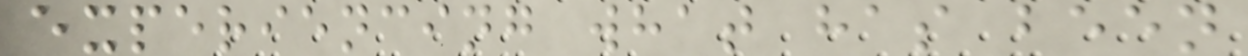experiencing what has been
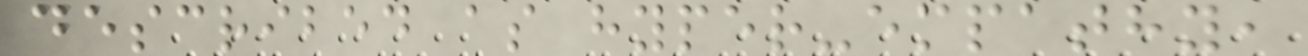described as hyper-empathy,
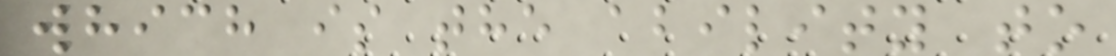which is the ability to
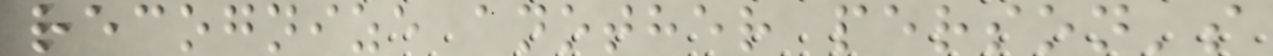recognize another person's
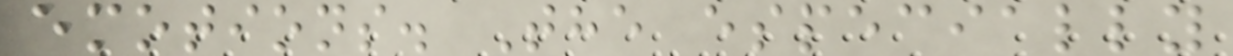emotions. The especially
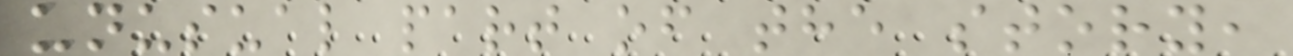unusual part of the story,
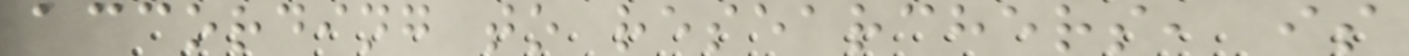according to researchers, is
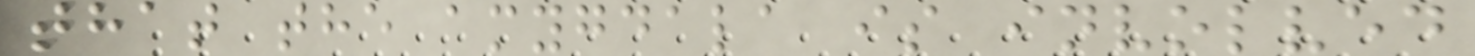that the amygdala is involved
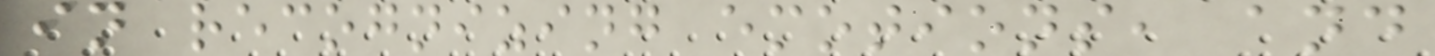in recognizing emotions, and
